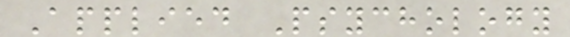Applied Psychology
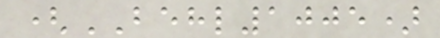(BEHL1005)
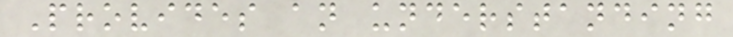Provides an understanding
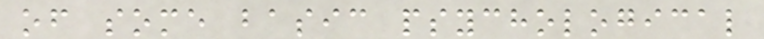of some basic psychological
